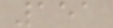151
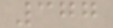377
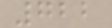722
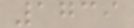1739
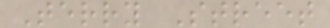Terry Street
